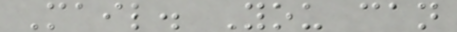Mail. You can
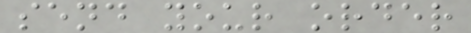send your order
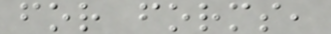for forms,
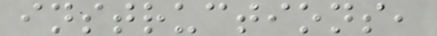instructions,
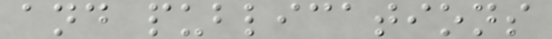and publications
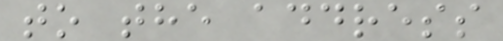to the address
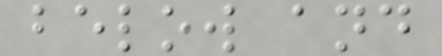below and
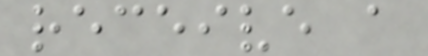receive a
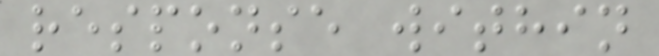response within
